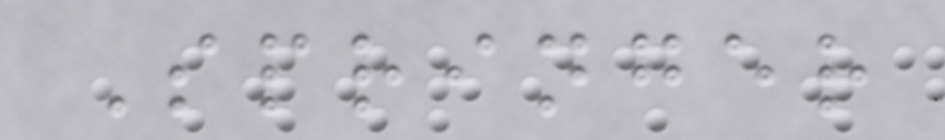Springer
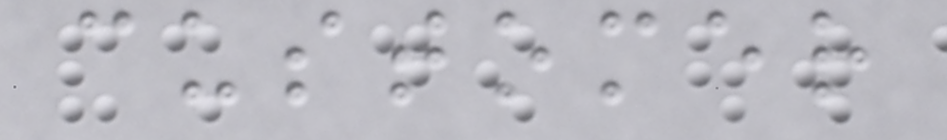customer
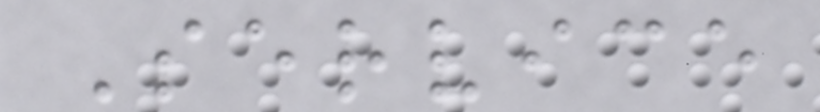Service
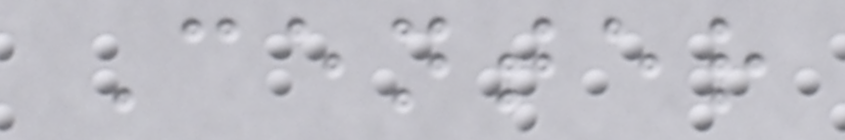Center
